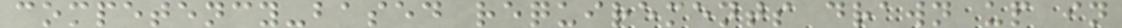competency-based requirements drawn up in
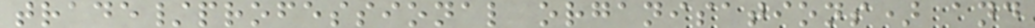trade/professional organisations) and
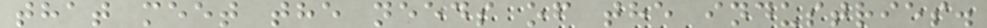that meet the needs of the industries.
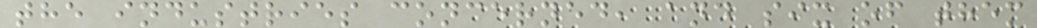the industries concerned, and six of them
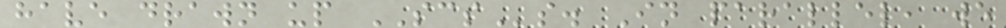have drawn up SCSs. In parallel, we
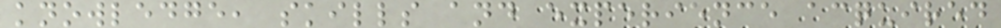knowledge, skills and experience acquired
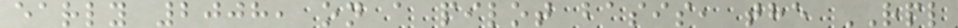early 2008, on a pilot basis, the RPL
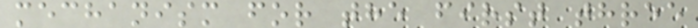mechanism for the first three
